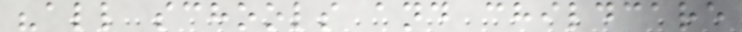"all schools and childcare
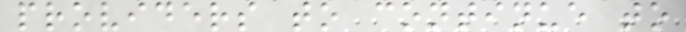providers to continue to
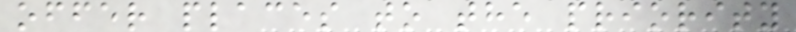offer places to the priority
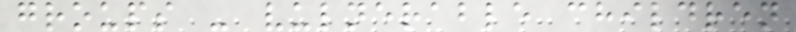groups - vulnerable children
